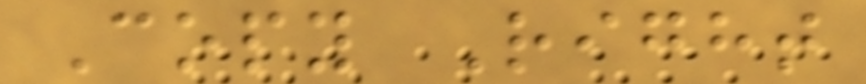Copy Right
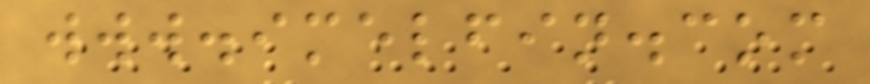www.imelfin.com
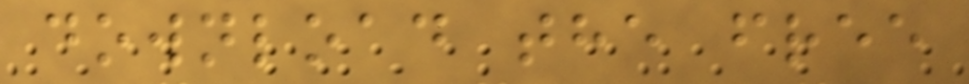download the free
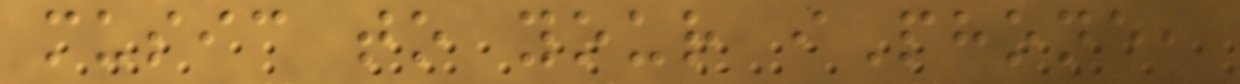music to your iPhone,
